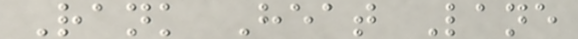Rank Heat Lane
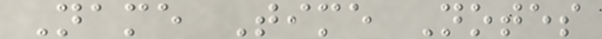Name Time Notes
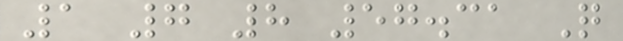1 7 8 57.31 Q
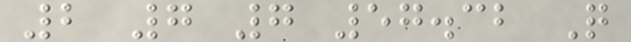2 7 7 57.32 Q
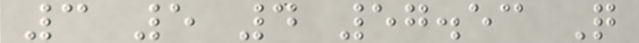3 5 4 57.53 Q
